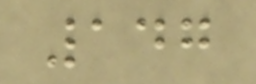147
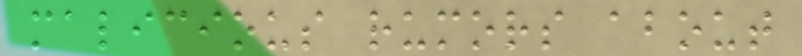malicious rumors about
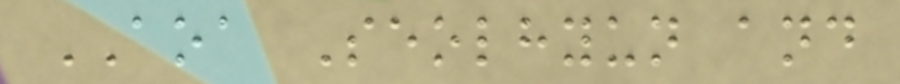AOA Seolhyun and
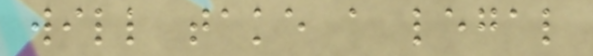will take a legal
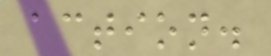action.
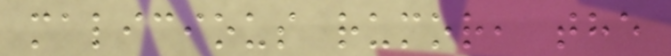malicious rumor, the
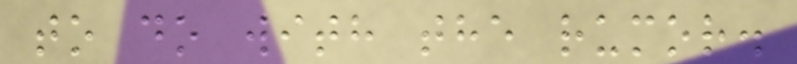to do with the rumor.
